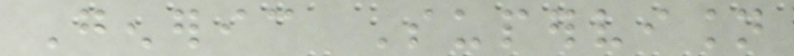Generic Supervision
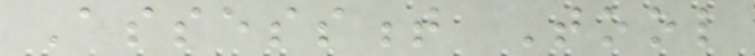Assessment Tool
